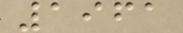1961
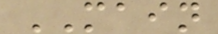MAIN
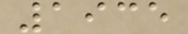1935
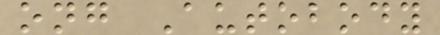ong Autobody
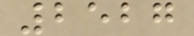2527
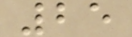25
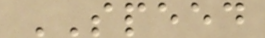SPEED
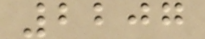2207
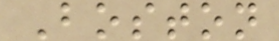Boston
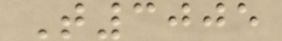T3005
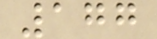177
